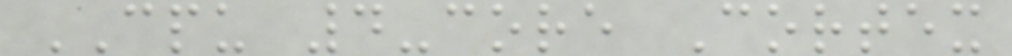CPU 4-core Cortex
